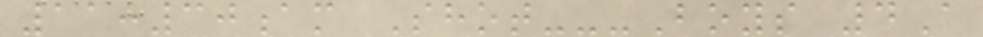11:30am Shot---Boys 4A
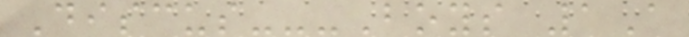Discus---Boys 1A
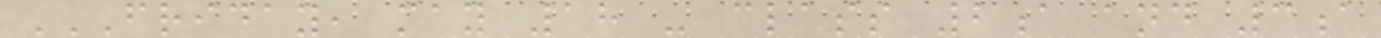FRIDAY, MAY 18 - CLASS 2A AND 3A
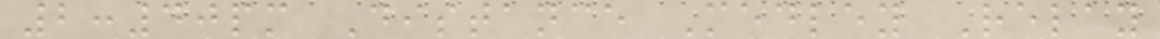2:40pm Distance Medley Relay
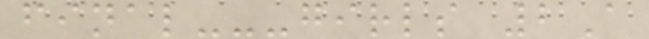final---girls 2A
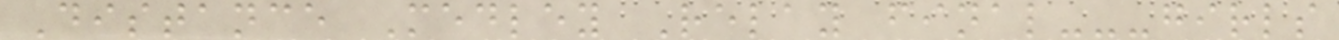Distance Medley Relay final---girls
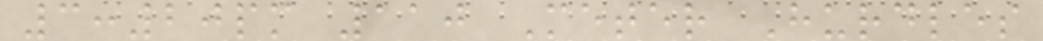3:20pm 110 Meter Hurdles
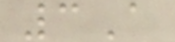3A
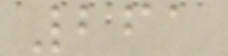261
